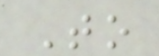To
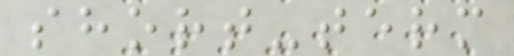short-term
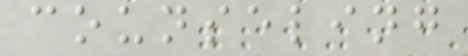counseling
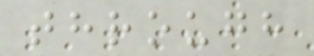through
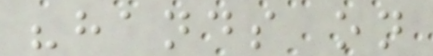"hands on
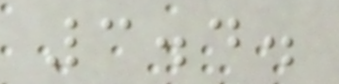3.4.
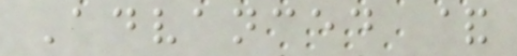Advanced &
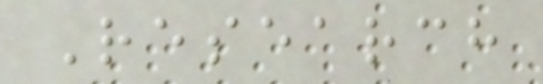Research
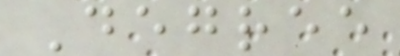Degree
